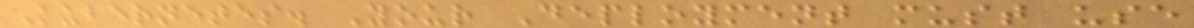Kubernetes. Your Deployment must use
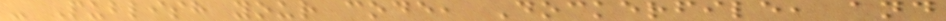- Publish your code, Dockerfile, and
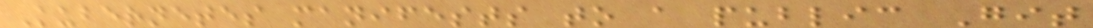Kubernetes manifests to a public Git
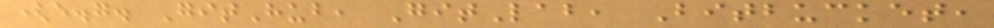(e.g. GitHub, GitLab, Bitbucket,
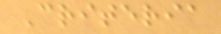Criteria
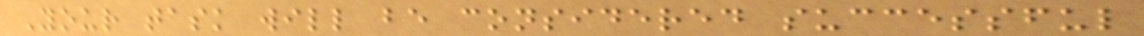Your task will be considered successful
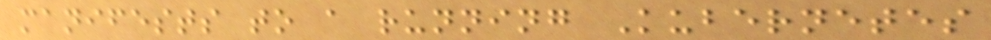manifests to a running Kubernetes
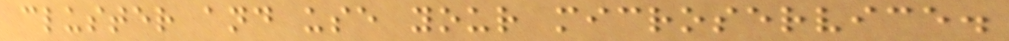cluster and use your microservice.
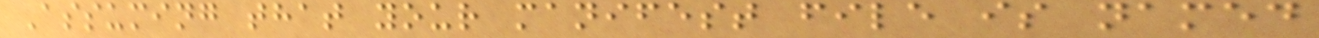Assuming that your manifest file is named
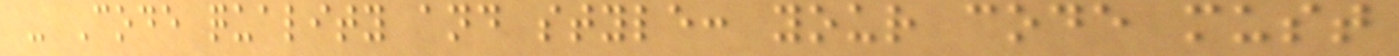- Code quality and style: your code must
